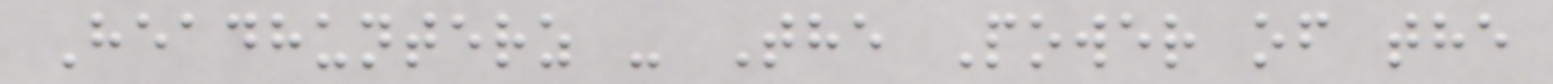Headhunterz - The Power of the
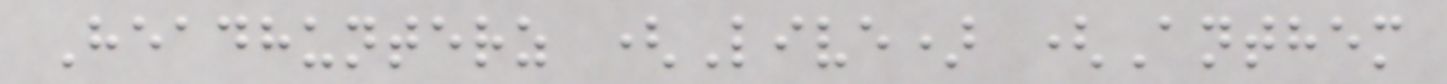Headhunterz (Live) (Anthem
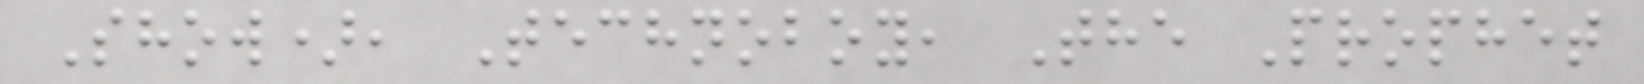Show), Technoboy, The Prophet
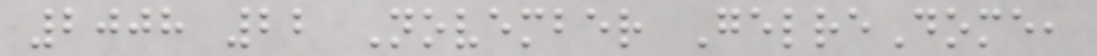2008 22 November GelreDome,
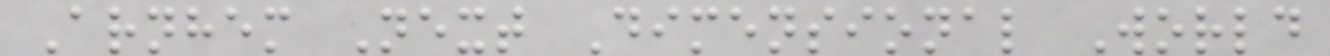Arnhem Next Dimensional World
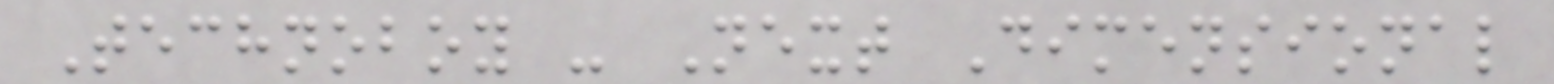Technoboy - Next Dimensional
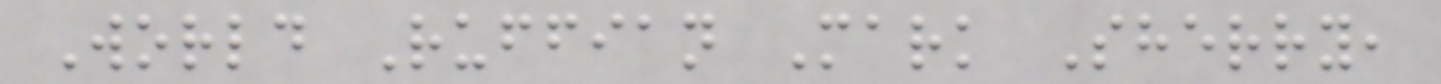World Ruffian Mark Sherry,
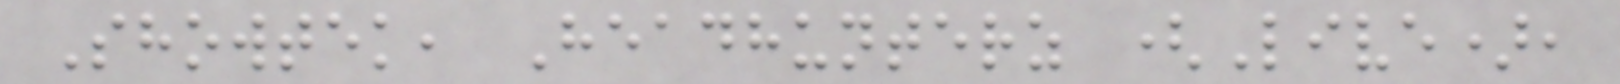Showtek, Headhunterz (Live),
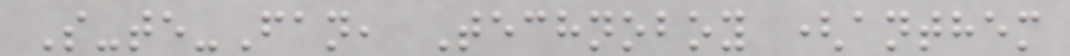S-te-Fan, Technoboy (anthem
